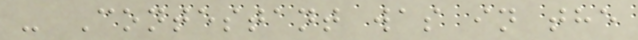- Contestant was in the
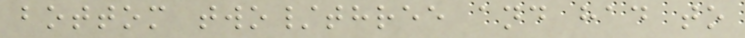bottom two/three and had to
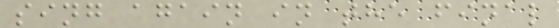sing again in the final
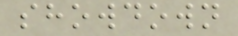showdown
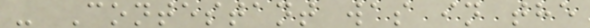- Contestant was in the
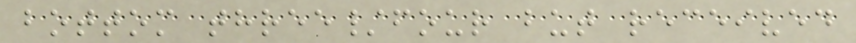bottom three/four but received
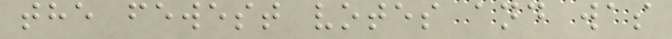the fewest votes and was
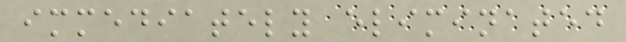immediately eliminated
